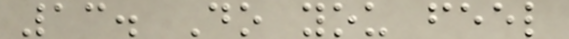13. Do you feel
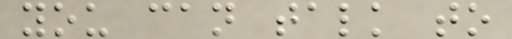you can talk to
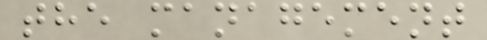the management
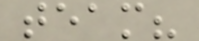team?
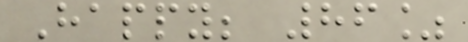Happy; 86%
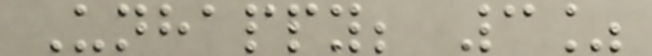Unhappy; 3%
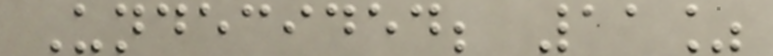Undecided; 11%
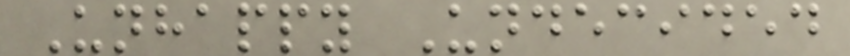Unhappy Undecided
